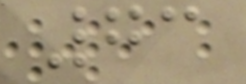73
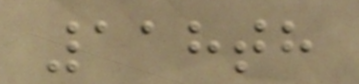118th
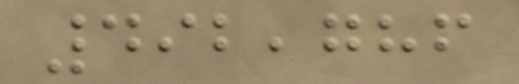492,786
